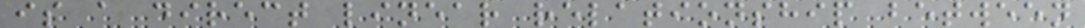is a direct linear relationship between
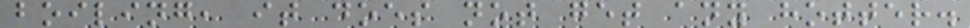boiling, it does not get any hotter.
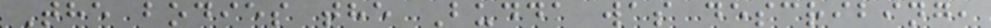The bodies the Budda was describing,
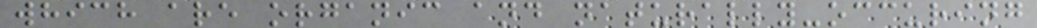which are organic and naturally-occuring
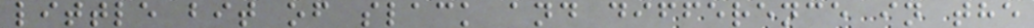little bit of slack and difference in the
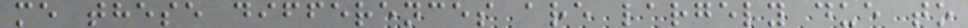me these differences are largely due to
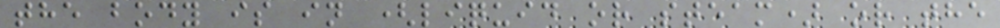the body is in (liquid or steam) or the
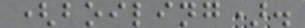(boiling).
